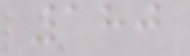180
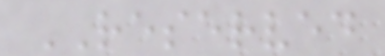RESERVED
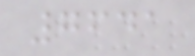7641
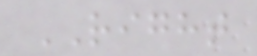RIGHT
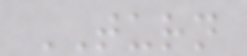TURN
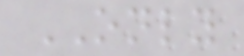ONLY
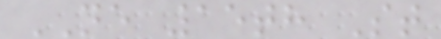NE 15th St
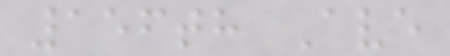156th Ave
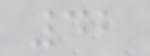42
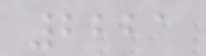2221
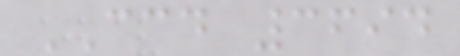CCD 3694
